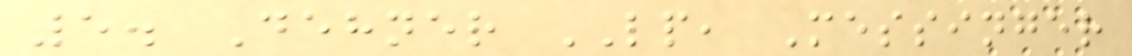5. Dehner LP, Messinger
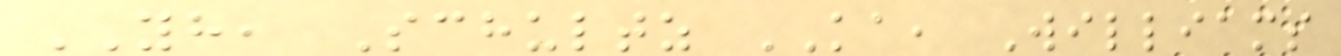YH, Schultz KA, Williams
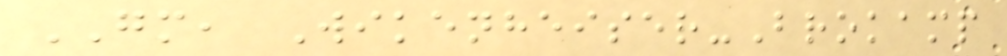GM, Wikenheiser-Brokamp
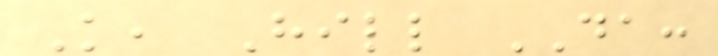K, Hill DA:
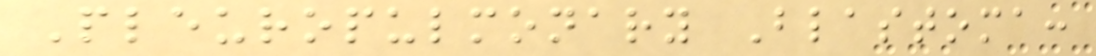Pleuropulmonary Blastoma:
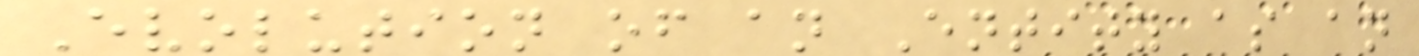Evolution of an Entity as an
